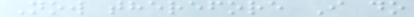Now therefore I do
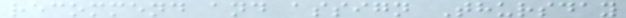recommend and assign Thursday
